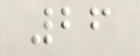26
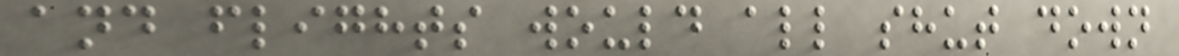and flights would all shut down
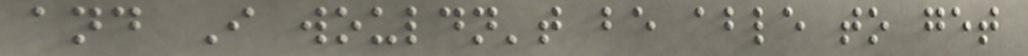and I wouldn't be able to get
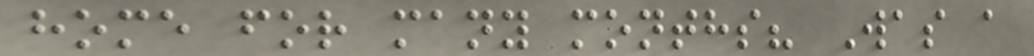home for many months? Was a
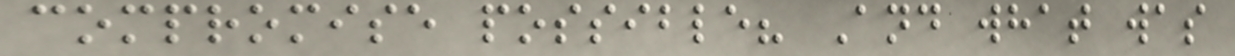compromise possible? And what was
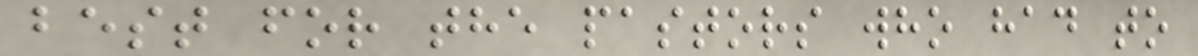best for the pastors who had to
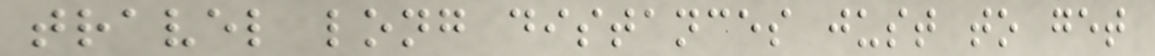travel long distances just to get
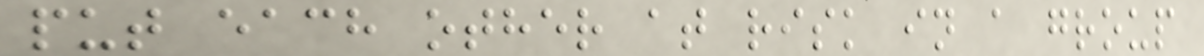put each other at risk in a group
